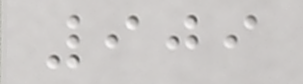909
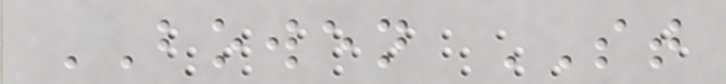BOWEN ST
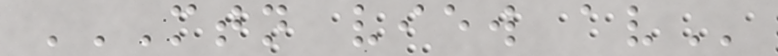MTN VIEW AV
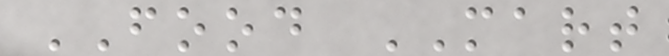FOOD MART
